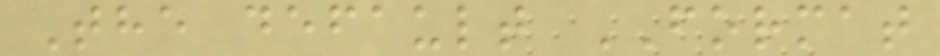The default FORMAT
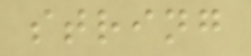string
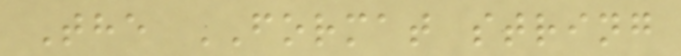The FORMAT string
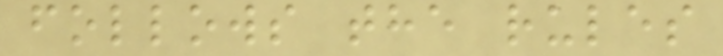follows the rules
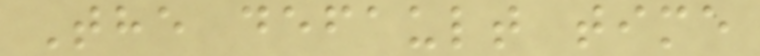The default time
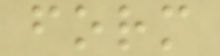form
